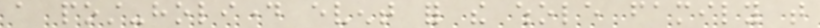a post-holiday event for the whole family that
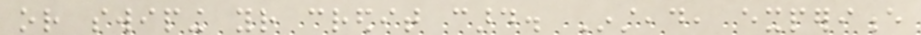or swiping your credit card. Instead, experience
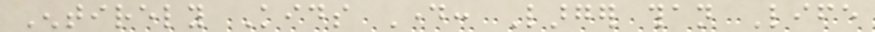Entirely Kids Day: Larger than Life
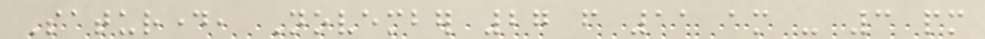Saturday, November 27 from 11 am - 3 pm
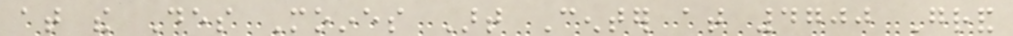at the Des Moines Art Center at 4700 Grand
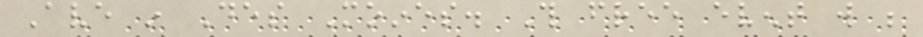Ave in Des Moines. This free event will be
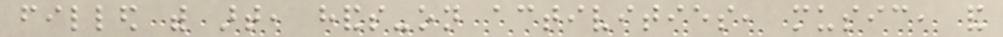filled with art, hands-on activities, music, and
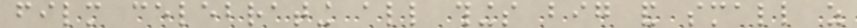film celebrating all things big and small as
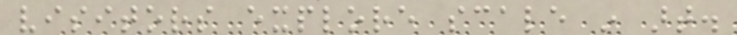visitors explore scale in art.
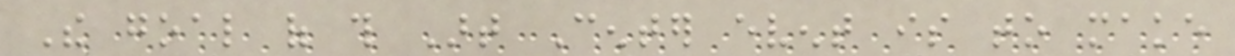The goal of this Art Center event is to make
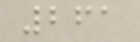261
